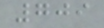709
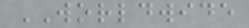WORLDWIDE
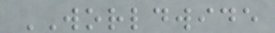WORLDWIDE
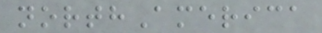northAmerica
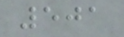501
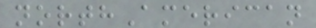northAmerican
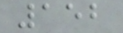152
